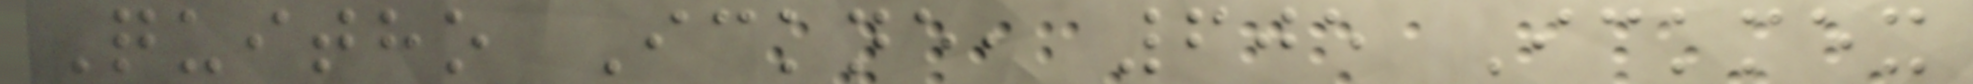Quitho Ickne, 605 Ickmex
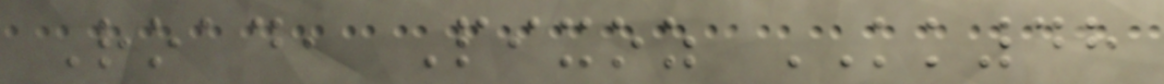Road, Pixoz KK48
